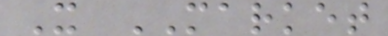X MARKET
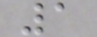1
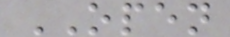OPEN
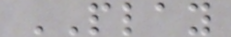PLAY
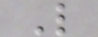L
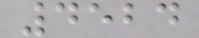4524
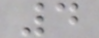4
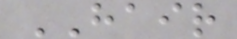HAIR
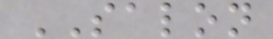SALON
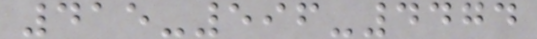415-596-4474
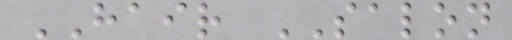HAIR SALON
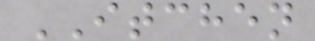ITCHEN
